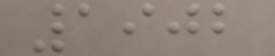1902
